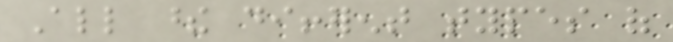All these different types of
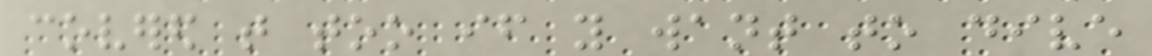covered that too if you want to dive
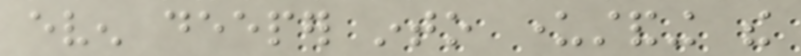even deeper into understanding the
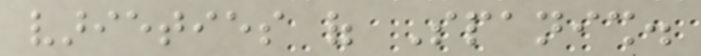varieties of Spanish.
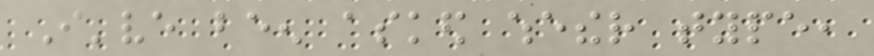I've been asked whether type,
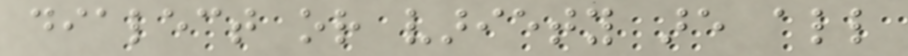dialect or variety are all
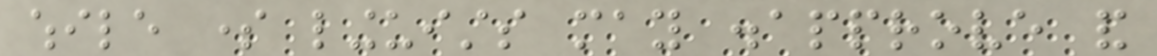while some linguists may disapprove and
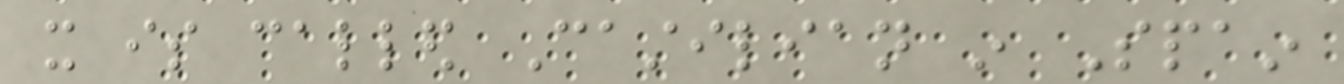it is called Castilian in Spain
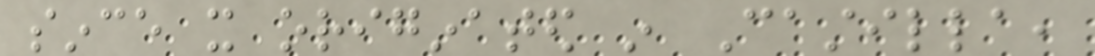since it originated in Castilla,
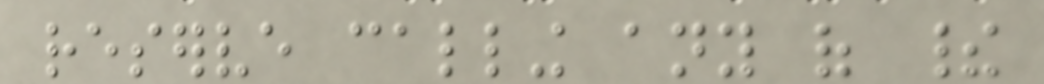reserve calling any of their
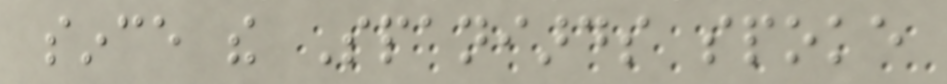since the Spaniards spoke
